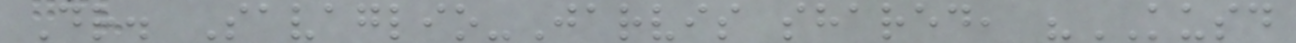Dr. Savaglio-Jarvis shared, "KUSD
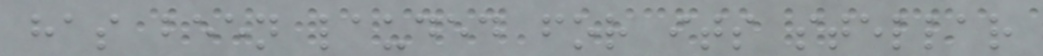has been lauded for its stellar
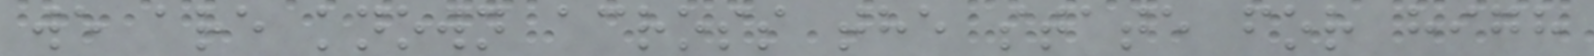we are known across the state for high
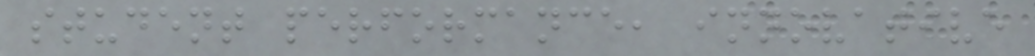student performance, innovative
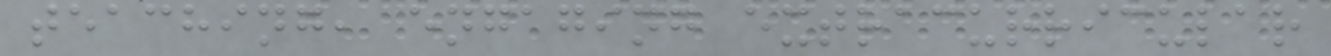teaching, engaging extracurricular
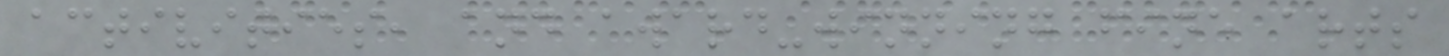activities, and award-winning fine arts
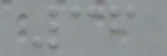36
